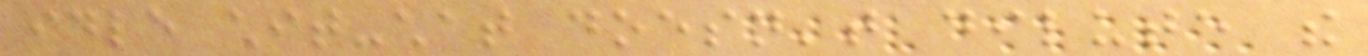idle chit-chat doesn't dilute the
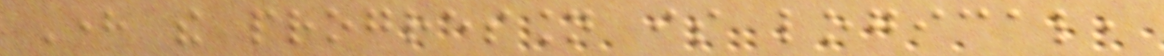Here the progression is logical,
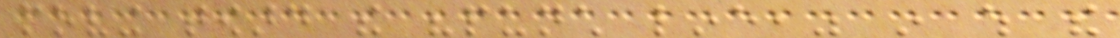moving toward the "punch line," in which the
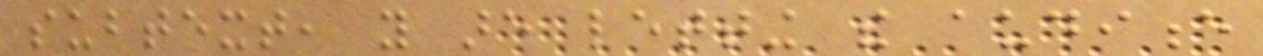subtext, you are letting the audience
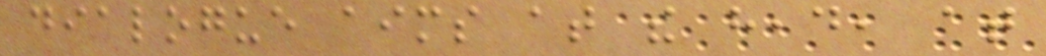dialogue aims at the head, at
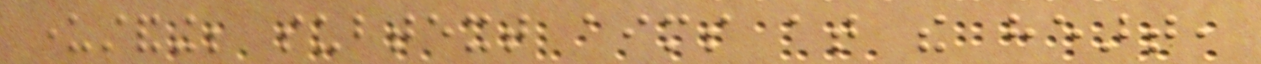understanding; subtext aims at the heart,
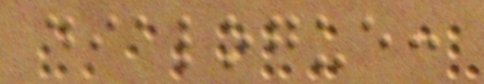dialogue:
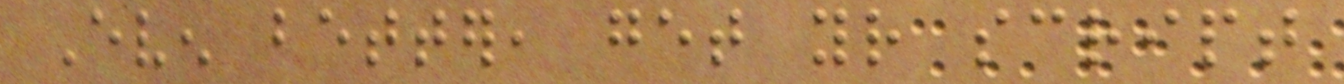Even better, get your script
